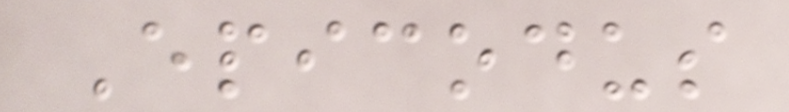Epicodus
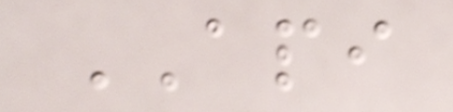API
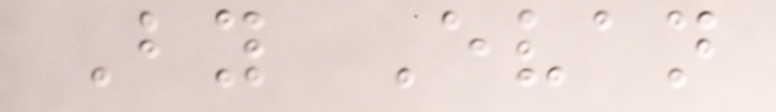By Evan
